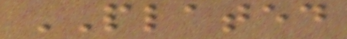PLATED
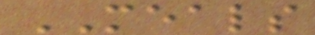MEALS
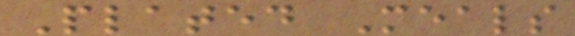Plated Meals
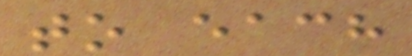to each
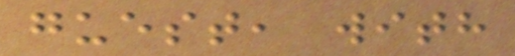guest, with
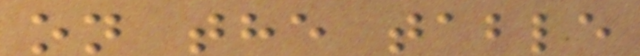on the table
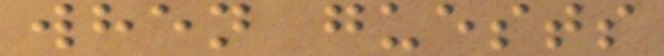when guests
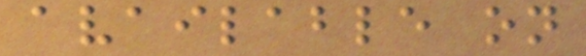available on
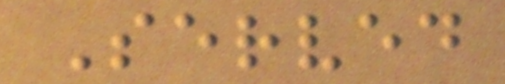Served
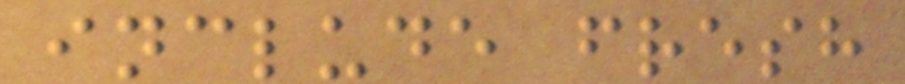include fresh
